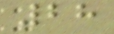28
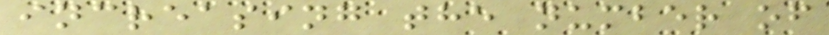increasing the number of
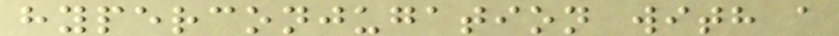hyperconjugation with a
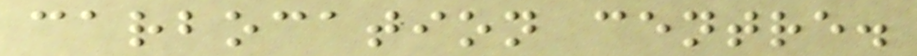carbocation centre.
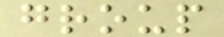group
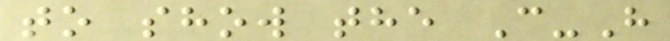to show the C-H
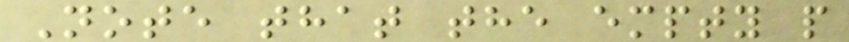Note that the empty p
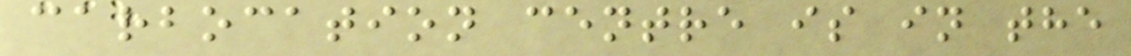carbocation centre is in the
